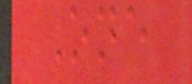One
